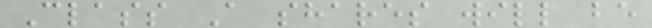Class A shares will be
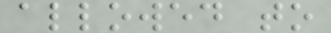allowed to
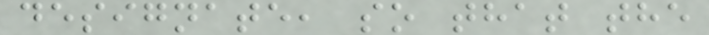designate, so that the
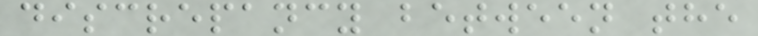discrepancy between the
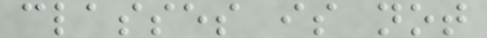classes is not
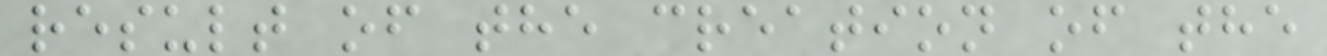result of the creation of the
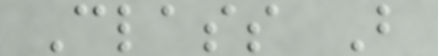Class B
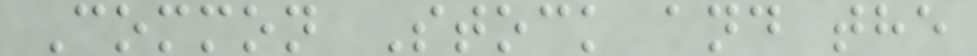Common Stock and the
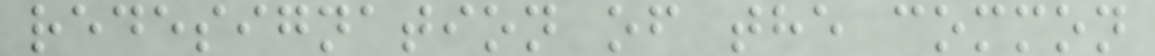redesignation of the common
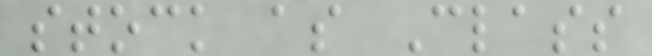stock as Class
